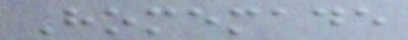Homemade
